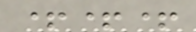+++
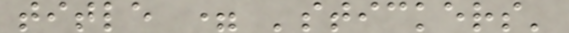title = 'stickers'
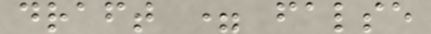draft = false
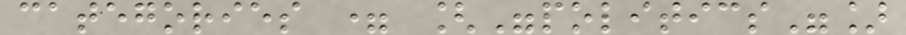categories = ["politics"]
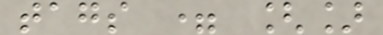tags = []
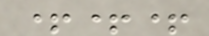+++
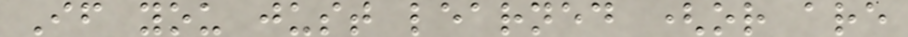If you just learned (or are
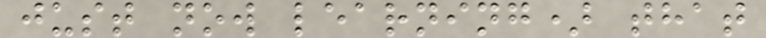just now learning) that
